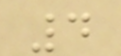4
